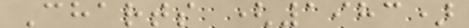Charts (1983)
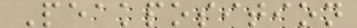Peakposition
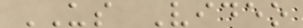US Video
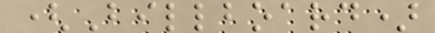(Billboard)
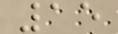15
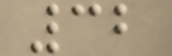32
